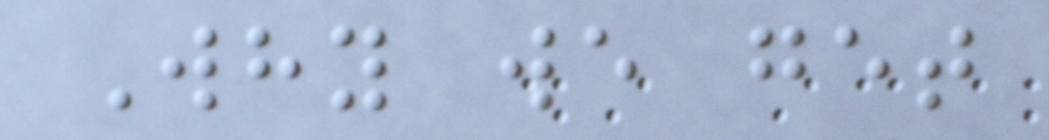Why we get
